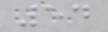54
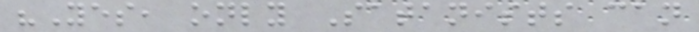"Yes, only Satanists can
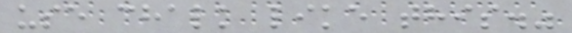use chalk like this."
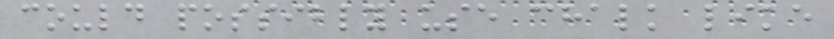could possibly use chalk like
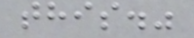this."
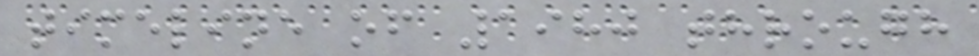timeline of 1980 through
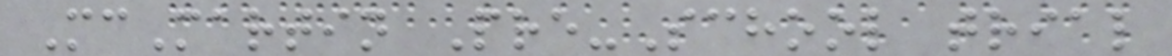McMartin Pre-School trial
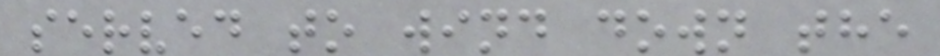served to wind down the
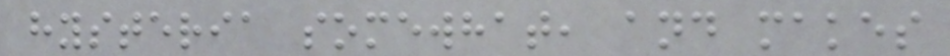hysteria somewhat, and makes
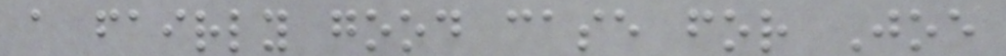a fairly good case for Joe
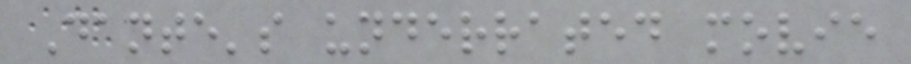Dante's underrated movie
